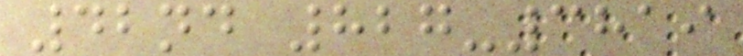42nd 827-3819
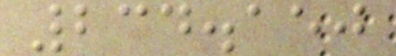234.150
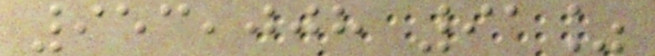953,008 91%
